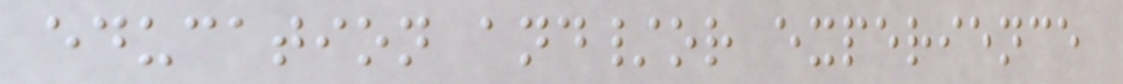education and/or experience
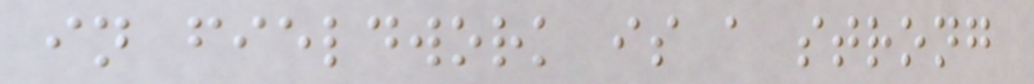in fieldwork is a strong
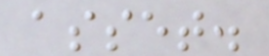asset.
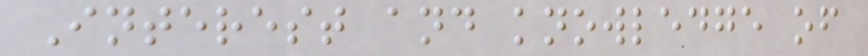Interest and knowledge of
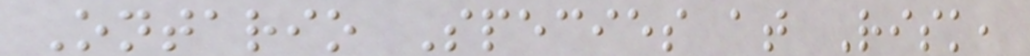Ontario Species at Risk,
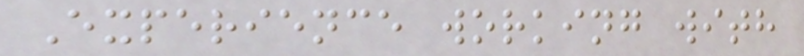Experience working with
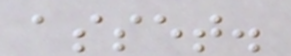asset.
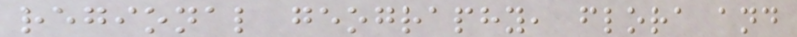regional geography, flora and
